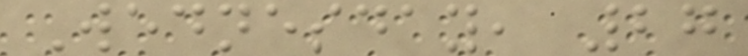Wednesday, 27
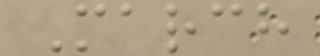March
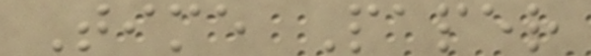Time Paper
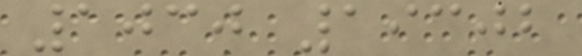1030 19302
